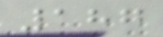187
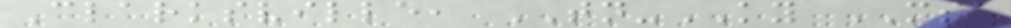Clarksville, TN-KY MSA
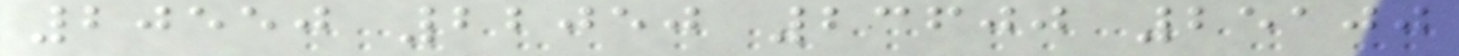20550 22050 23600 25100
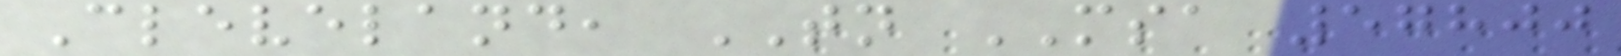Cleveland, TN MSA 57800
